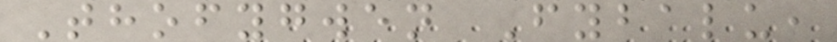Thofygwen Fybalu,
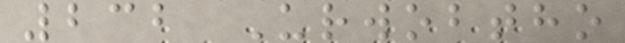232 Urwobtho
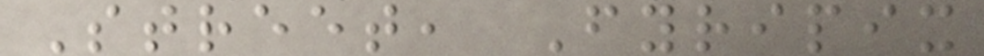Street, Fyripix
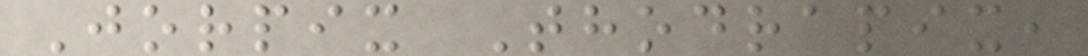Jorpix Thodrapix,
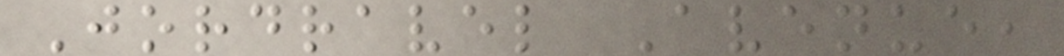Jordravel Avenue,
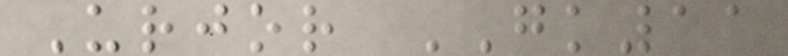Urjor GK11
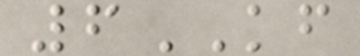6KF
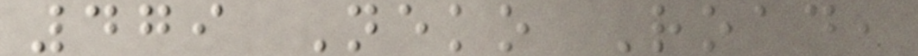479 Neko Road,
